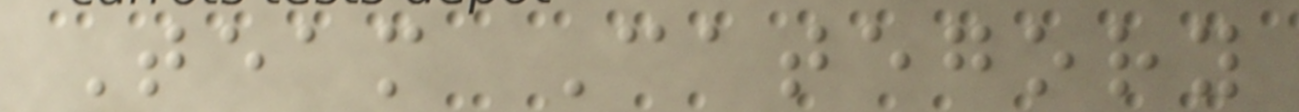Team Category
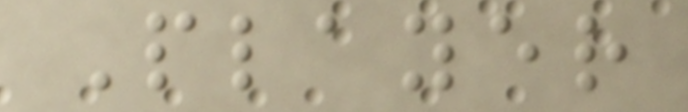Player
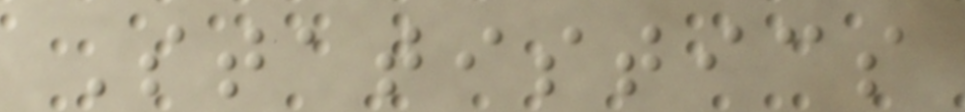Statistics
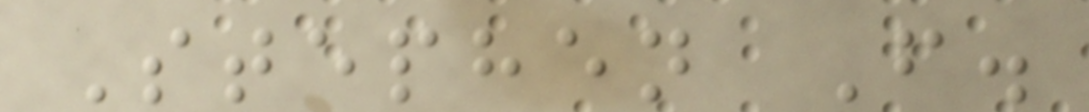Stephen F.
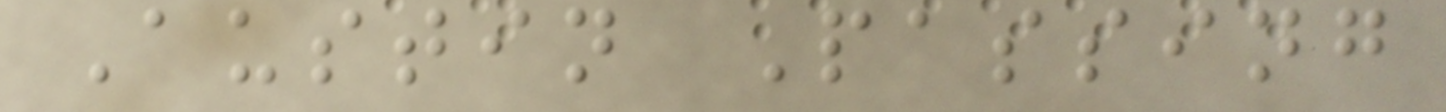Austin Passing
